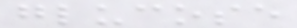glucose
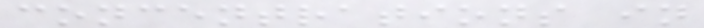concentrations in
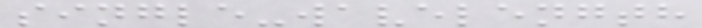single-wavelength
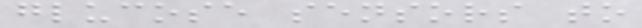glucose sensors to
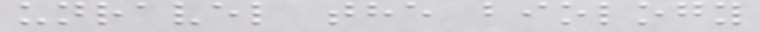unravel the biology
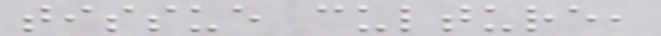tissue culture,
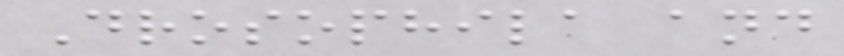Drosophila and
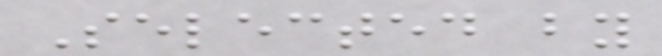Selected by
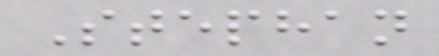Stephan
